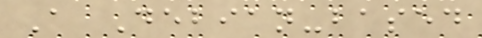A Debian-based
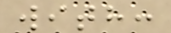with:
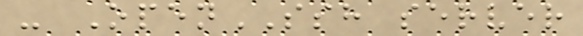- OpenSSH server
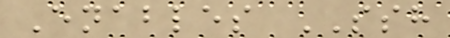Enables SSH
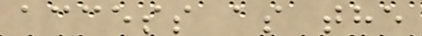access as the
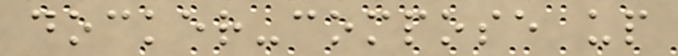docker-compose up
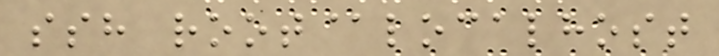ssh root@localhost
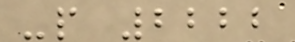-p 2222
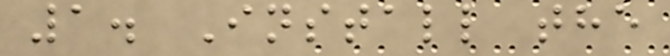1. Install the
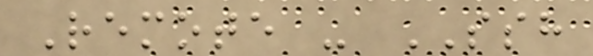Remote - SSH
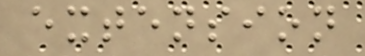extension
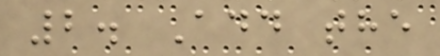2. Add the
